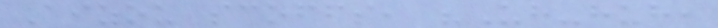Aizou scoffs, "Uh-huh,
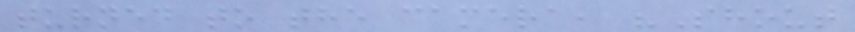turned to the camera, "Shout
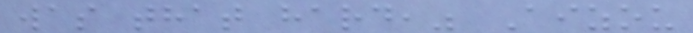was that hard," Aizou
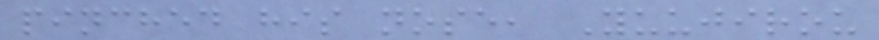pinched his nose, Yuujirou
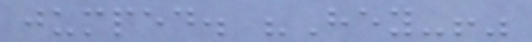jumped. "Hey-!"
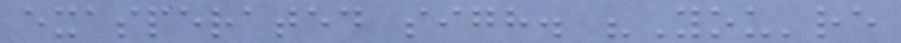exasperated sigh. "You're
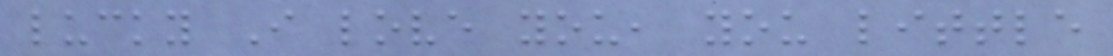lucky I love you, you little
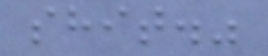shit."
